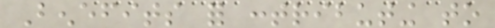Benefits for contributing to
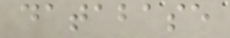database
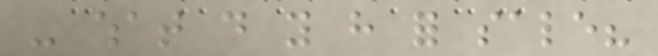- what do you have for sale?
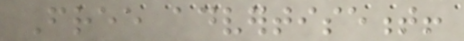Free advertisement!
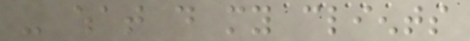- what do my clients
